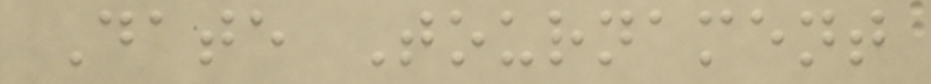Date Tournament
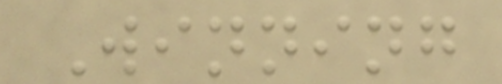Winning
